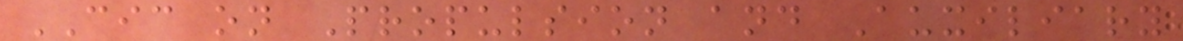CIC on Propulsion and Auxiliary
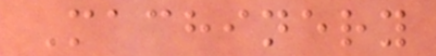Machinery
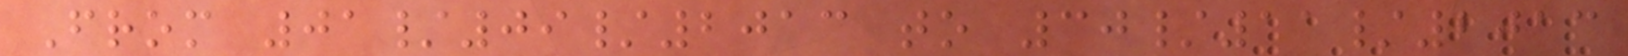From 01/09/2013 to 30/11/2013
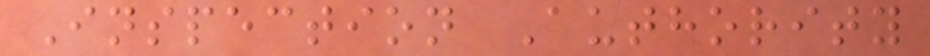Inspection Authority
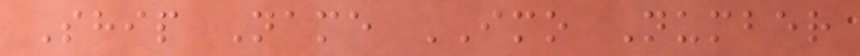Ship Name IMO Number
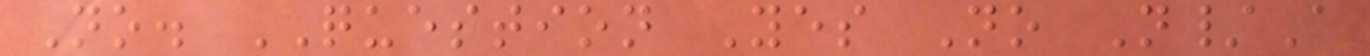No. QUESTION Yes No N/A
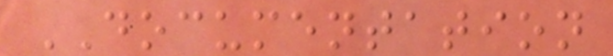DOCUMENTATION
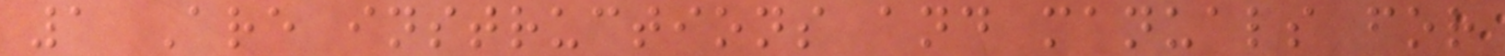1 Are instructions and manuals for
